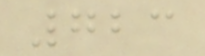723
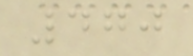470
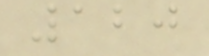120
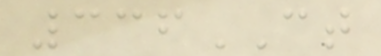336CT
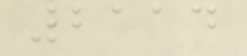2114
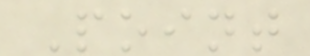Point
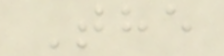The
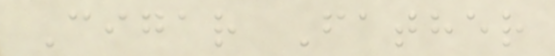Cigar Father
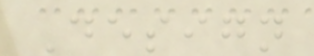Design
